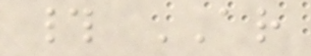# AR
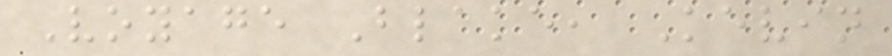Voyage Blake, Kevin
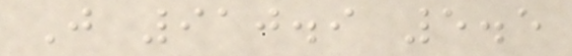J 910.9 5.5
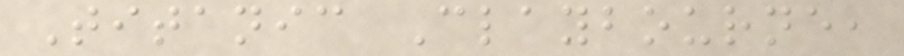Titanic Claybourne,
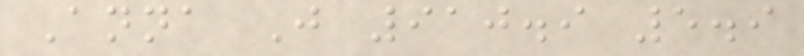Anna J 910.9 5.9
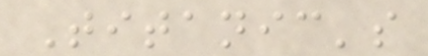Titanic's
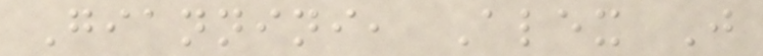Giannini, Alex J
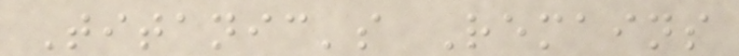Titanic's Remains
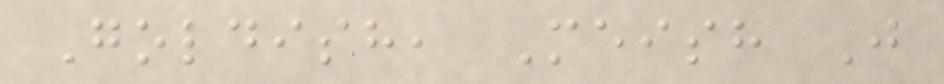Goldish, Meish J
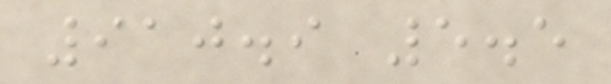910.9 5.5
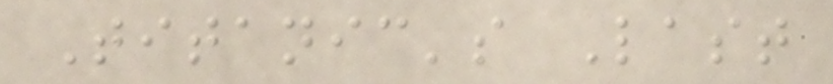Titanic's Last
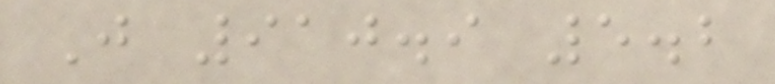J 910.9 5.2
